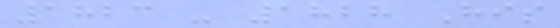1823 - 1828 His
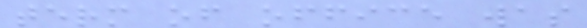term of office was
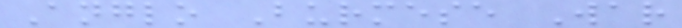Anglo Burmese War
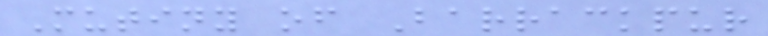Mutiny of Barrackpur
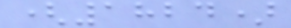(1824)
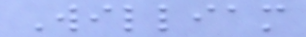William
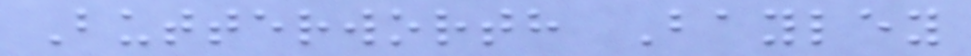Butterworth Bayley
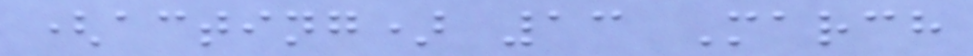(acting) 13 March
